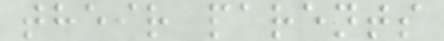their parents
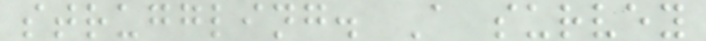struggling. A survey
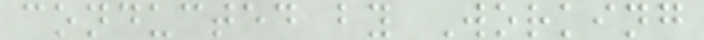conducted by Working
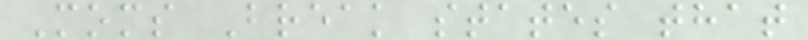Moms Break states that
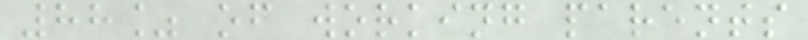88% of working parents
